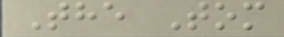The Tom
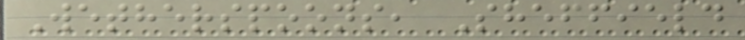Wetherspoons, Sheffield
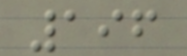196
